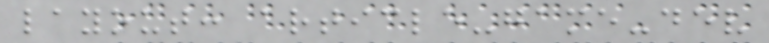layout: article-game-dev
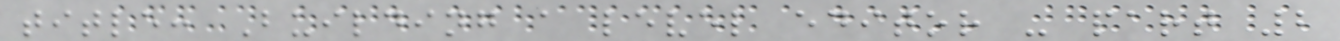title: Building a level editor - part 2
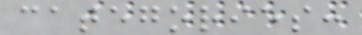categories:
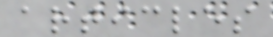articles
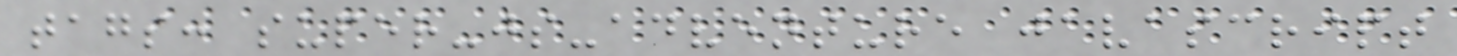tags: super-js-adventure javascript
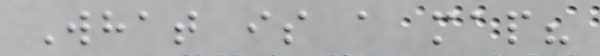What is a map?
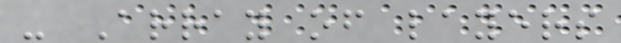- Array of layers
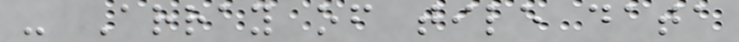- Array of tile data
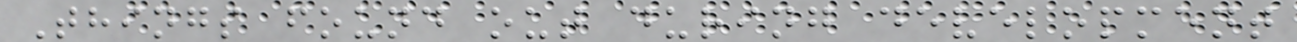Things found out during development
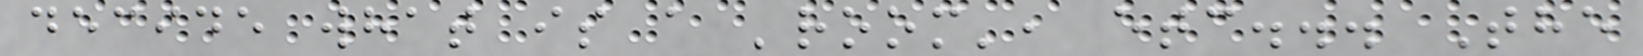decide what is a 'room', etc... The
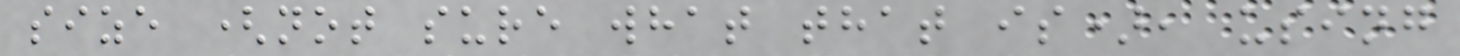size (not sure what that is), using
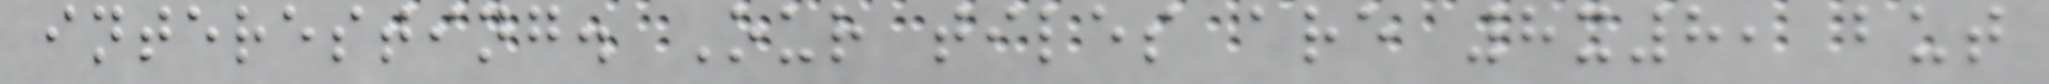interesting. Our tiles are 8x8, but
